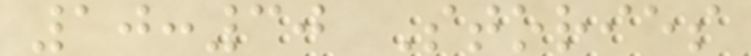10:30 Stories
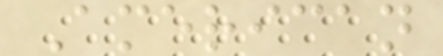American
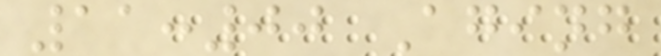11:00 Aging
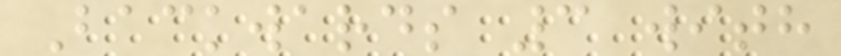Backwards 3 with
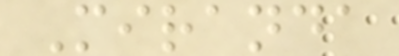Miranda
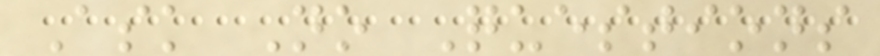Ask No Questions
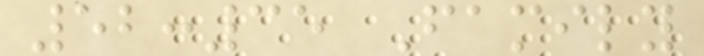52:35 Family
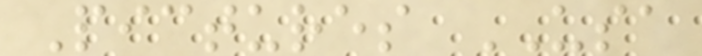Pictures USA
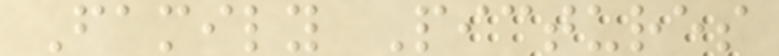Family Pictures
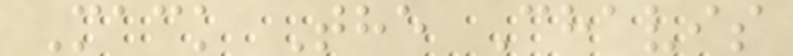Mack The Chavis
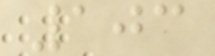103
